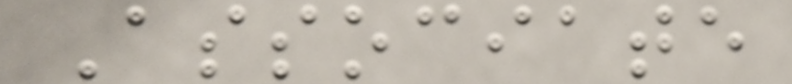Associate
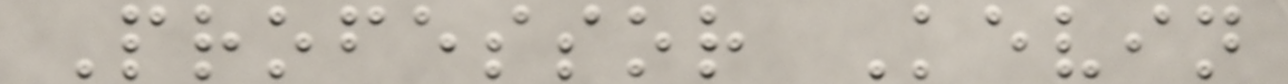Professor Kevin
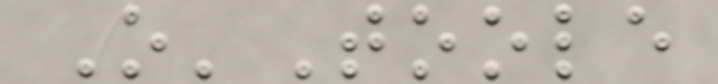O'Toole
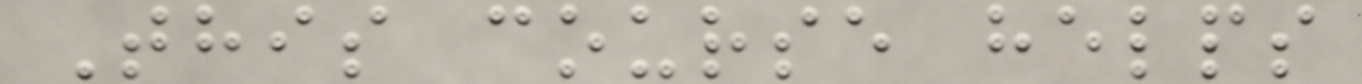This course helps
